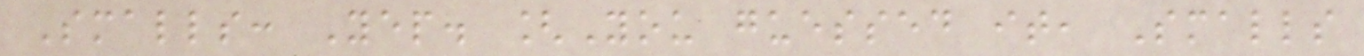Smalls: Yep. [You guessed it, Smalls
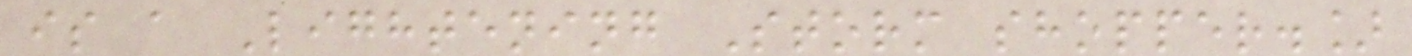is a Lightening Storm shopper.]
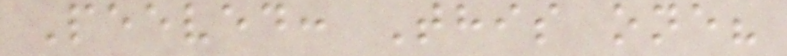Peeved: This one?
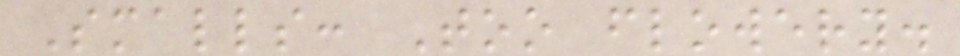Smalls: Too flowery.
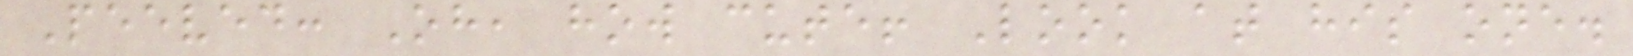Peeved: Oh, how cute! Look at his one.
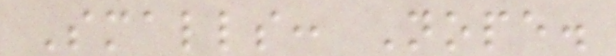Smalls: Nope.
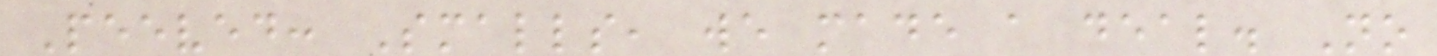Peeved: Smalls, we made a deal. No
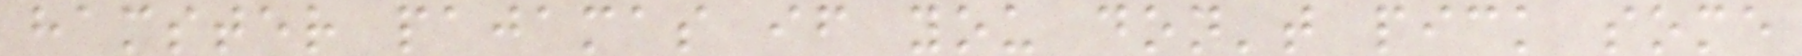hamster pajamas if you don't pick some
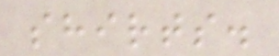shirts.
